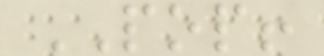POP!
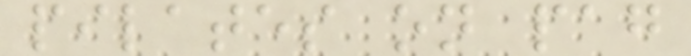pilates on pag
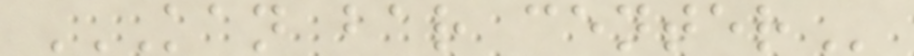KAN BAR CENTER
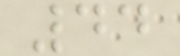44
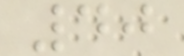40
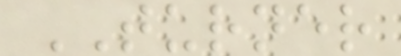TURNER
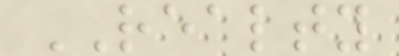REALTY
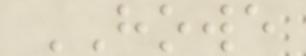HOWE
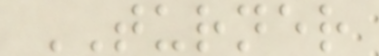TURNER
